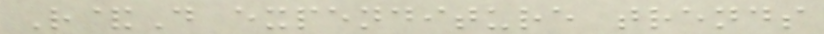R&D expenditure trends
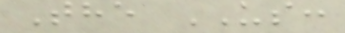The US:
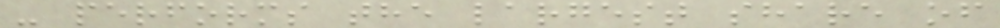- performs the largest share of
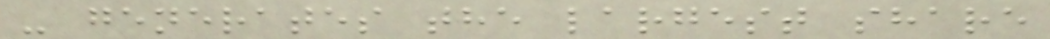- generates the largest share
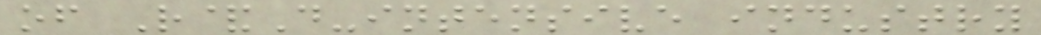of R&D-intensive industry
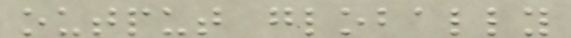output globally
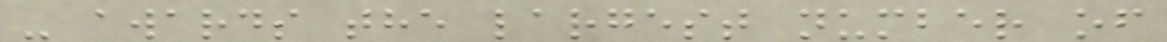- awards the largest number of
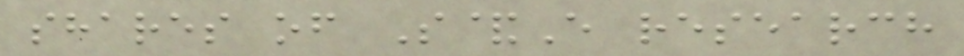shares of S&E research
